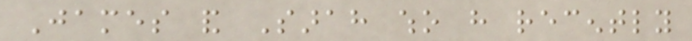James and Sarah who have recently
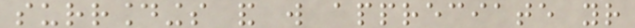surroundings and will appreciate your
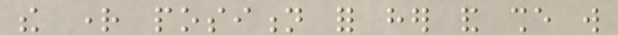the right position for her and she will
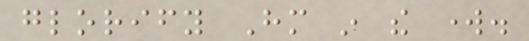glorify Him in the work.
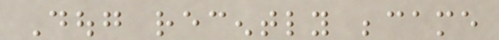Doug recently became
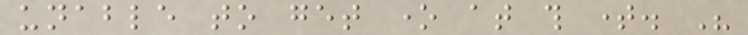unable to get one at this time. His
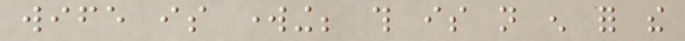wife is working; this is not enough for the
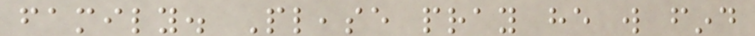family. Please pray he will find
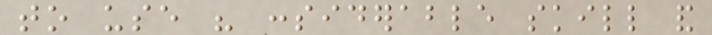to use his considerable skill and
